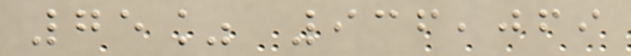75% 936,069
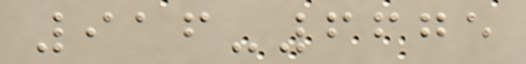916-6675
